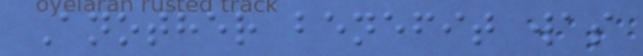Another benefit was
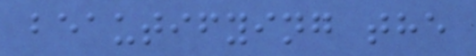beautifying the
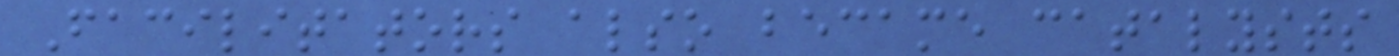Facilitators also became catalysts
